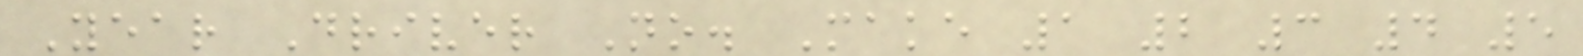Year Driver No. Make 1 2 3 4 5
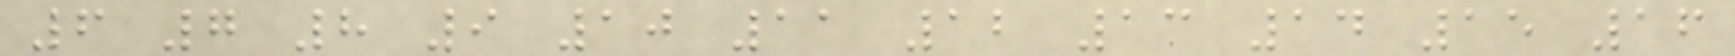6 7 8 9 10 11 12 13 14 15 16
